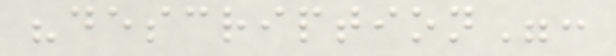"description":
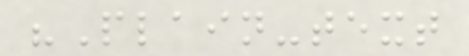"Plain-text
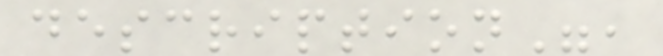description",
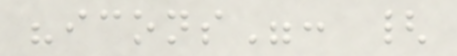"icons": {
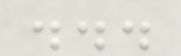...
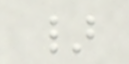}
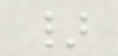}
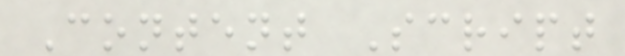Content Script
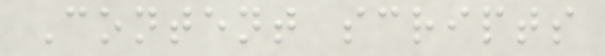Content scripts
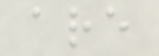are
